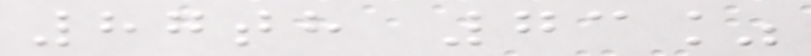87th 73%
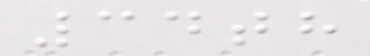34th
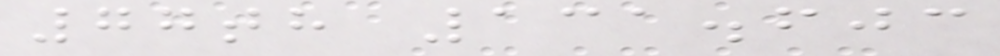77th 131.603
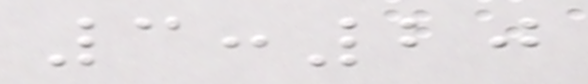3:20
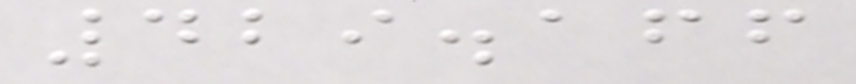429.166
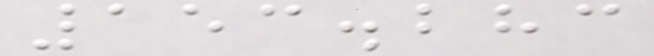153.283
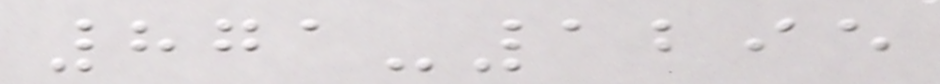871-1295
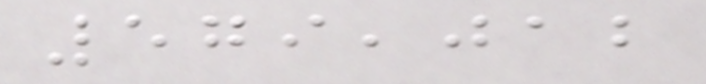579,012
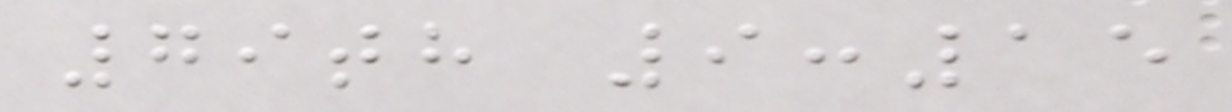79th 9:15
